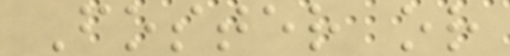Foster or
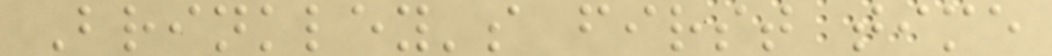Brinkley's first time
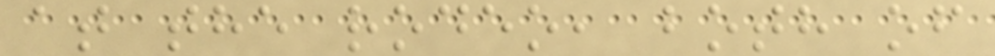at the rodeo, both of
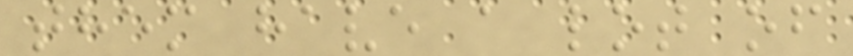them have a lot of
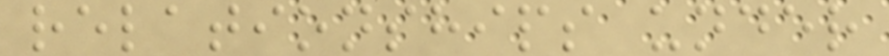relationships under
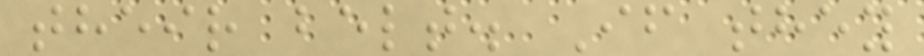their belt. If they
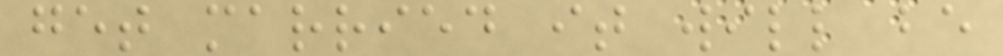get married it will be
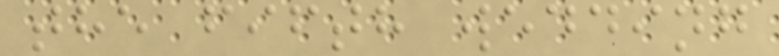the fifth wedding
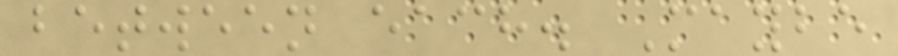between each. Maybe
